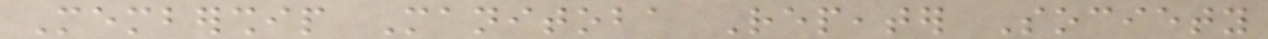Membership Manitoba Repeater Society
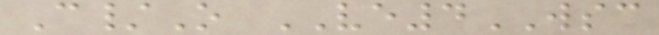C/O VE4WSC
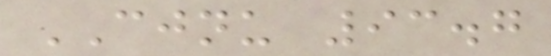CJNU 93.7
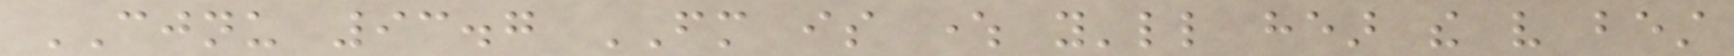CJNU 93.7 FM is where you'll hear the very best
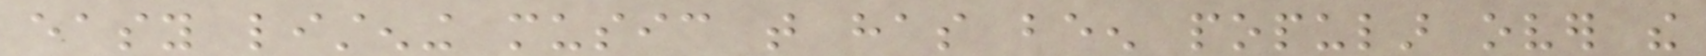easy listening music that has been popular over the
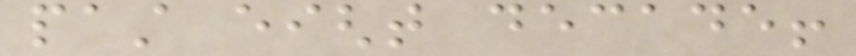past eight decade!
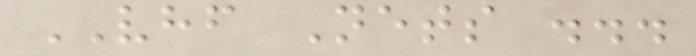VHF Nets ...
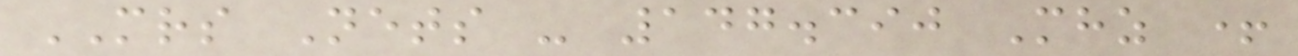MRS Nets - 147.390 Mhz +
